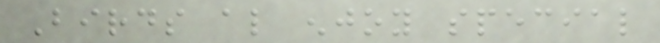Birds also enjoy special
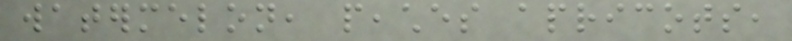watermelon, peaches apricots,
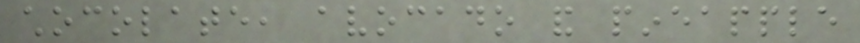chocolate, avocado and pineapple
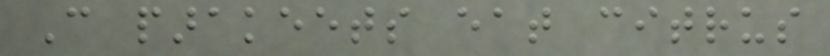Can parakeets eat citrus
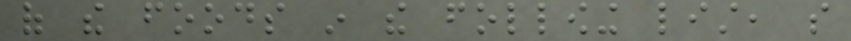of the foods in the following list, so
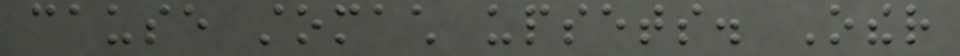cause stomach upsets. Other
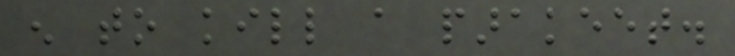enough to kill a parakeet.
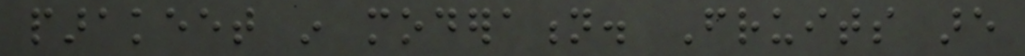parakeet in moderation. Fruits are
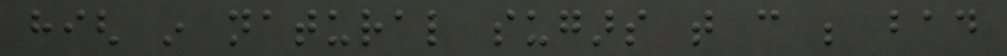high in natural sugars that can be bad
